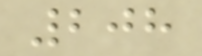208
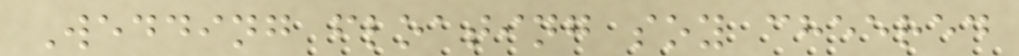Wedding floating soy cheered
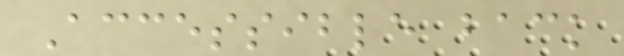Accessible back
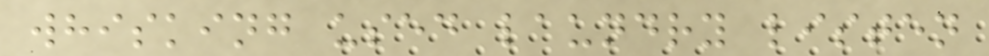whisking used laundry listen
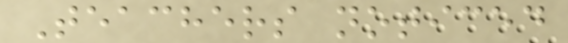Teachers noticed
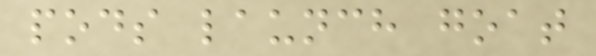pods launch goat
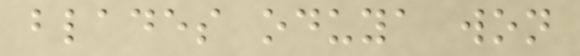blades oduya won
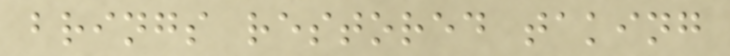brings restored taking
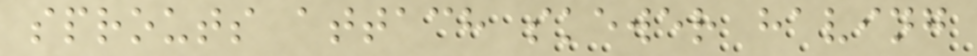sprouts attach skewer having
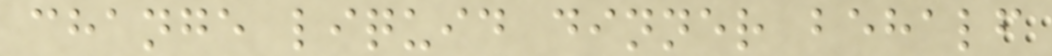change liquid dinner behalf
